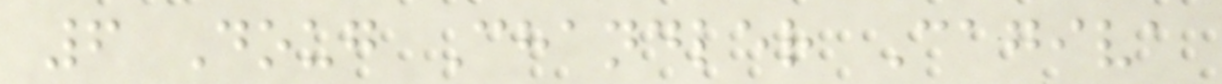6 Doug Chandler Cagiva
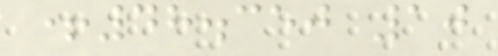+48.350 10
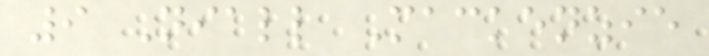9 Niall Mackenzie
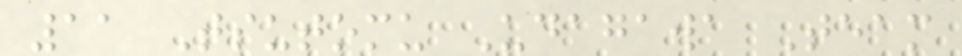11 Tsutomu Udagawa Team
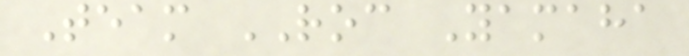Team ROC Yamaha
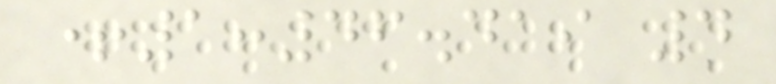+1:46.419 4
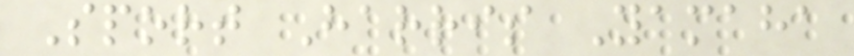Sport Harris Yamaha
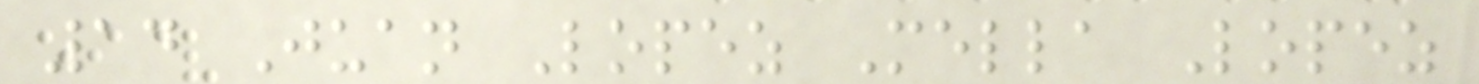14 Juan Lopez Mella Lopez
